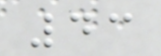43
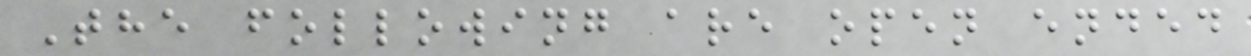The following are open ended
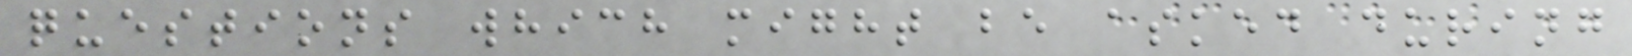questions which might be asked during
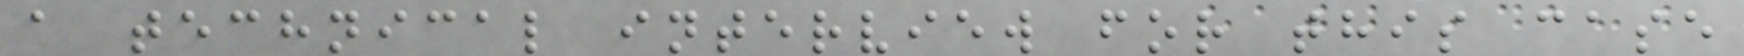a technical interview for this case
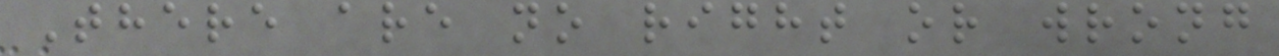There are no right or wrong
